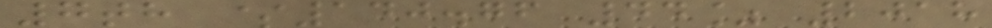7th $140.76 44% 2018
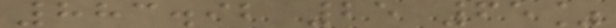883.92 25 65%
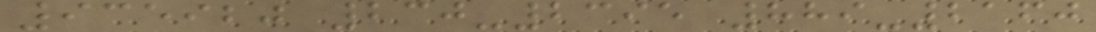935920 230-2395 889-2160
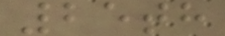25th
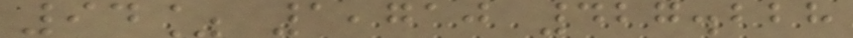94% 1,710 427.228
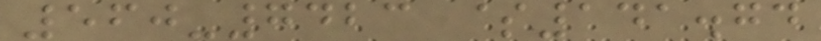560-7423 $141.74
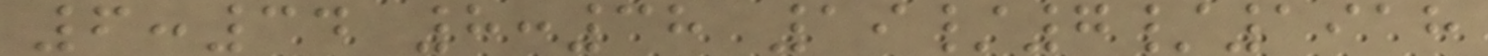6:34 8:38 19/7/1918
